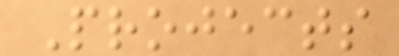Projects
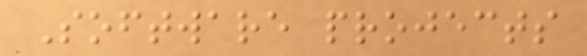Software projects
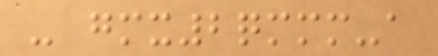- gmx2qmmm-a
